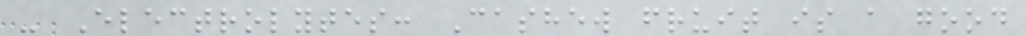- Electrolytes: Cashew fruit is a good
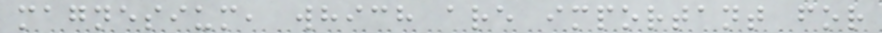magnesium, which are important for
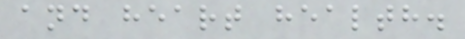and heart health.
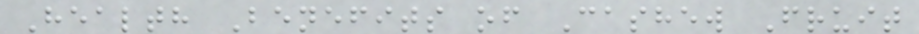Health Benefits of Cashew Fruit
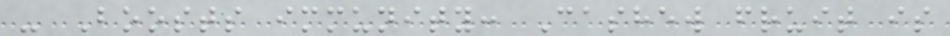- Boosts immunity: Cashew fruit is
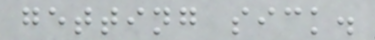getting sick.
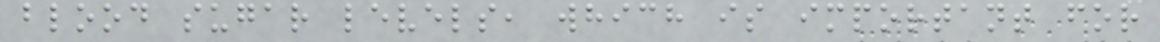blood sugar levels, which is important for
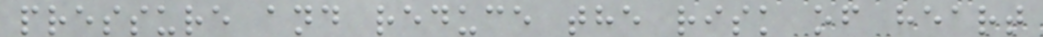pressure and reduce the risk of heart
